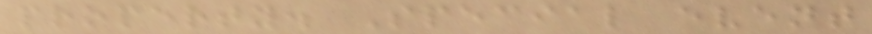property. Special event
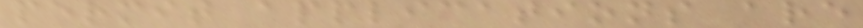permit applications are
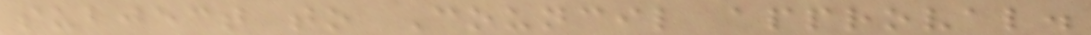subject to Council approval.
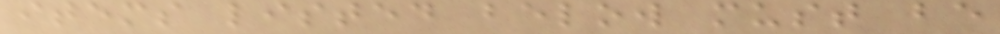items listed below must be
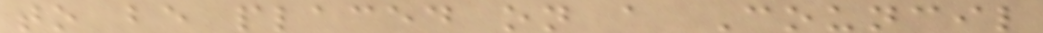to be placed on a Council
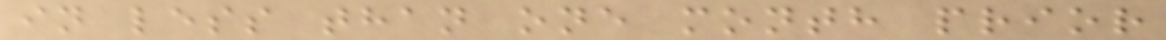in less than one month prior
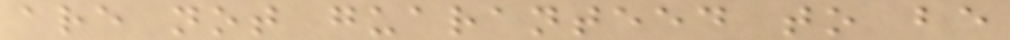are not guaranteed to be
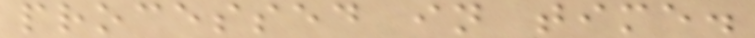processed in time.
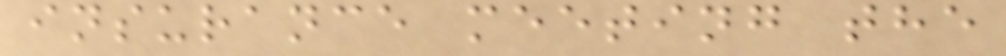insurance meeting the
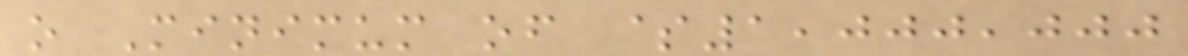o Minimum of $1,000,000
